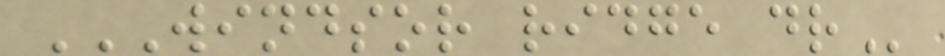WINDSOR RIDGE DR
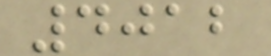4012
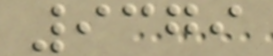9379
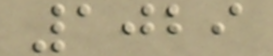1029
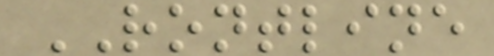RONTLINE
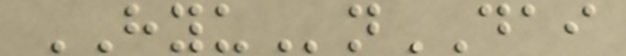HYUnDAI
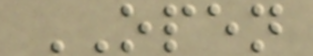OPEN
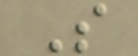S
